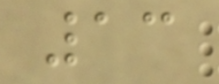13
